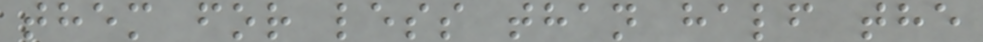them for less than half the
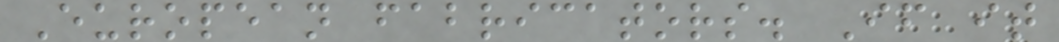European fabricators. If it
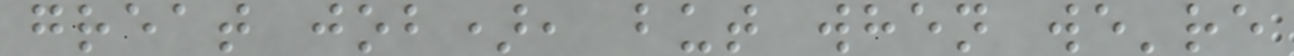great job), but when we're
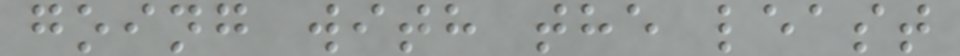going with the least
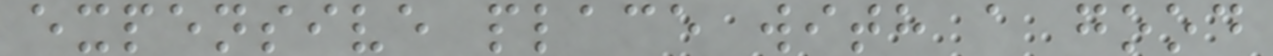expensive place with a good
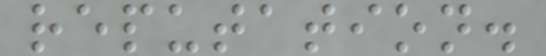reputation.
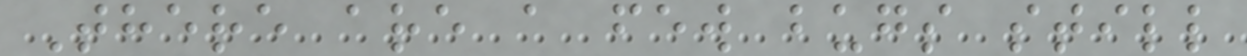There are a few bugs still
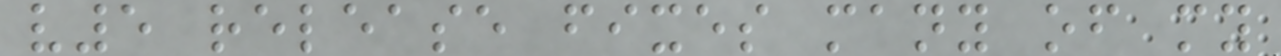v5 release fixes many of my
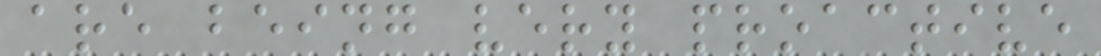are being very proactive
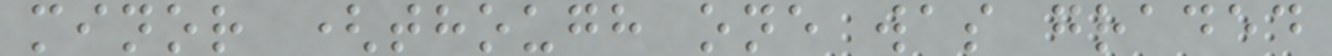minor (though one was graded
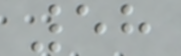58
